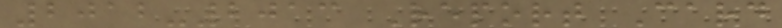2012-2013 Report Card
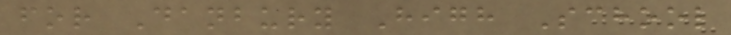for Danbury High School
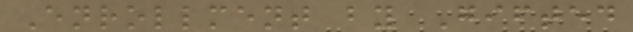Enrollment by Gifted
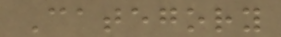Category
